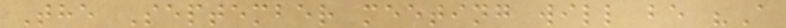The September meeting will be "A
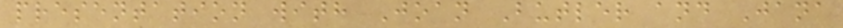presentation with Joan Butler and Jana
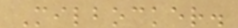Milbocker.
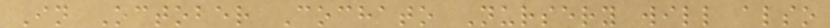In October Cochato Nursery will also
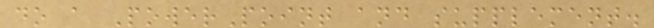do a PowerPoint and supplement.
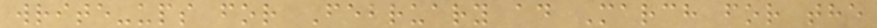write-ups for February ad March for the
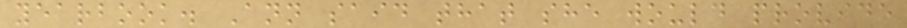yearbook. Ann said that she would provide
